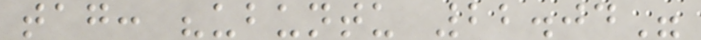tag: "ubuntu 22.04"
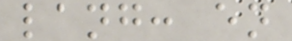lang: en
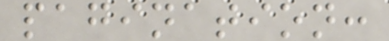pagination:
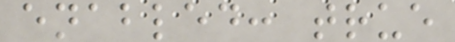enabled: true
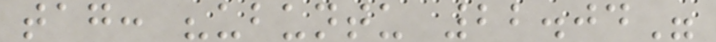tag: "ubuntu 22.04"
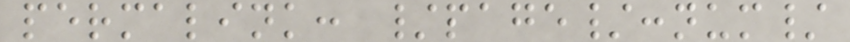permalink: /page/:num/
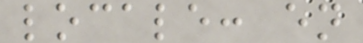locale: en
